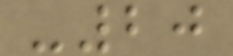-20
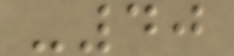-40
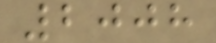2008
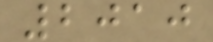2010
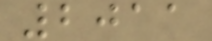2011
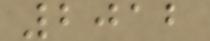2012
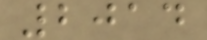2014
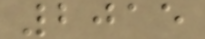2015
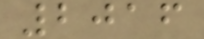2016
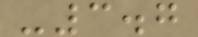-3.7
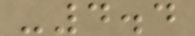-4.4
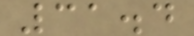31.4
